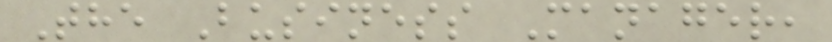The Business Manager,
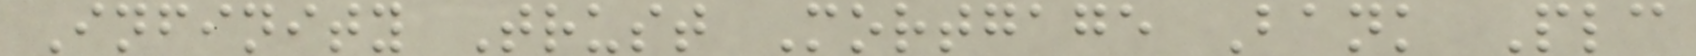Infinity Trust Mortgage Bank Plc
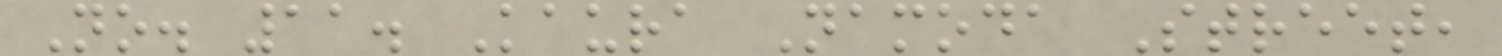No. 11. Kaura Namoda Street,
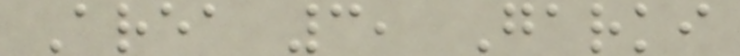Area 3, Garki
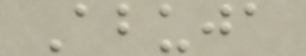Abuja
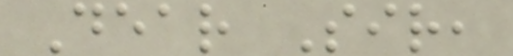Dear Sir,
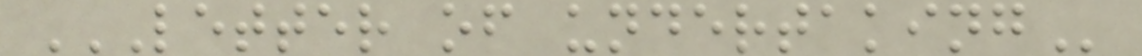LETTER OF UNDERTAKING
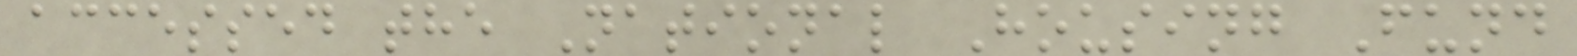accessed the National Housing Fund
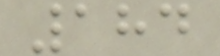184
